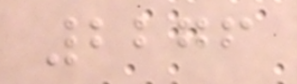2276
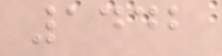1442
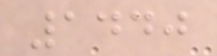1440
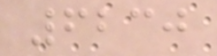6230
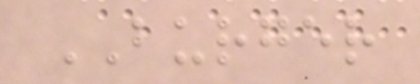BURGER
